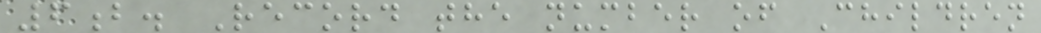6b. Record the number of Children
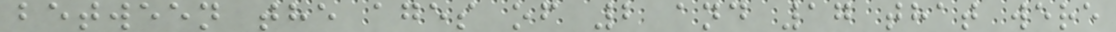between the ages of 2 and 17 that were
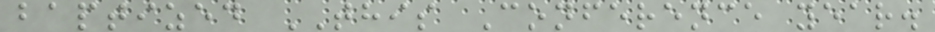baptized THIS Conference year.
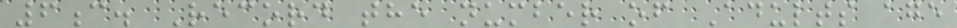6c. Record the number of Adults age
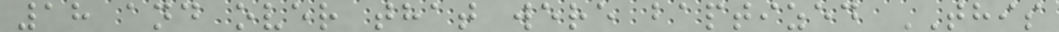18 and over that were baptized THIS
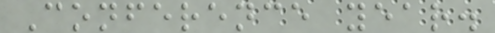Conference year.
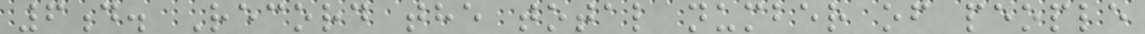6d. Record the total number of people
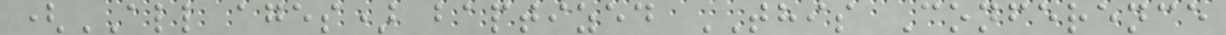(ALL ages) baptized THIS Conference
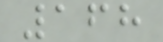168
